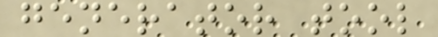generator tool
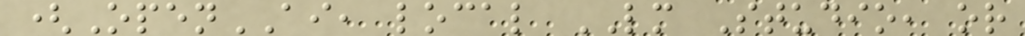(OpenAI, local LM Studio, or
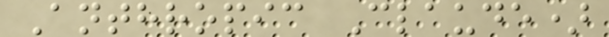Anthropic Claude)
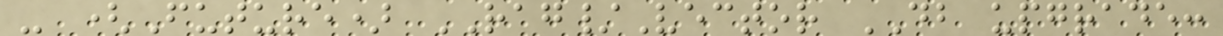- (Future) RAG/Vector DB upgrade:
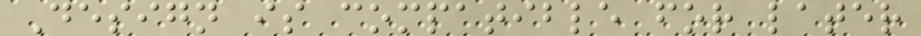Design is compatible for later
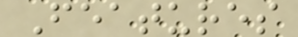Features
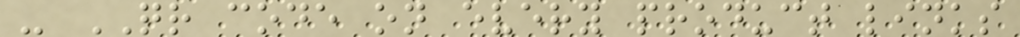- QR code on every product links
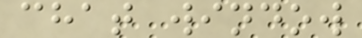chat window
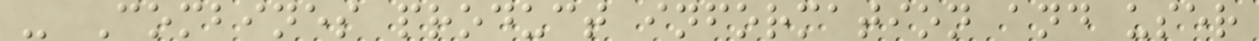- Combines product information and user
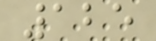125
